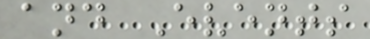and Events
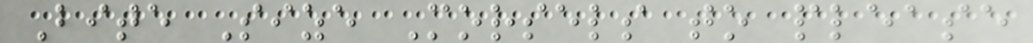Bite Size Morsels to please
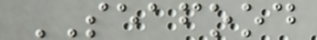SEAFOOD
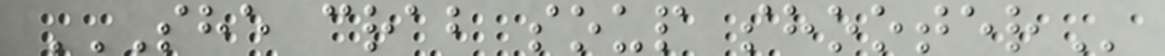SHE CRAB SOUP SHOOTER
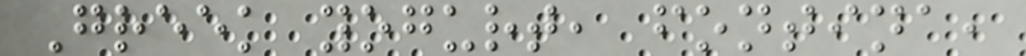Greek yogurt, fontina,
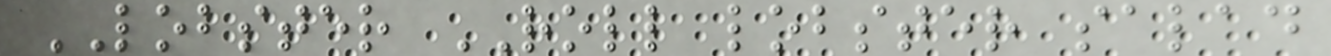LOBSTER ROLL lobster salad
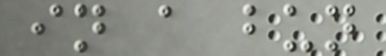in a bun
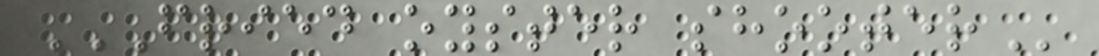FRIED OYSTER SHOOTER
